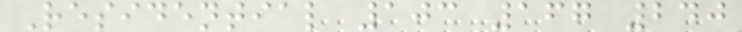Residential 103 167 240
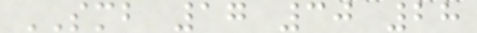SMB 17 30 28
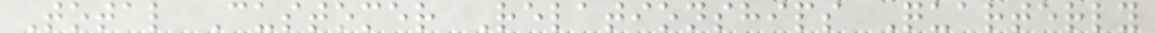Total Customer Relationships Quarterly
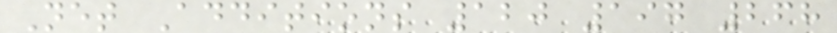Net Additions 120 197 268
